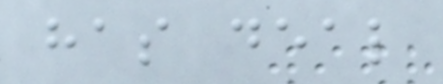has deal
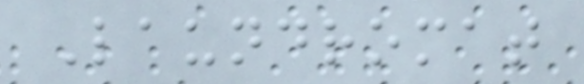Laundromat
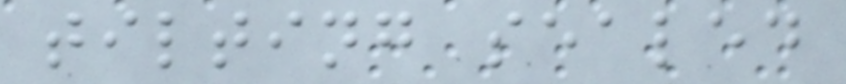tilting sealed
